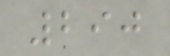290
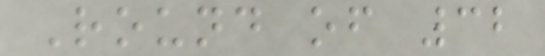Round of 32
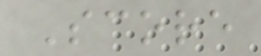Score
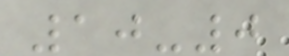10-0
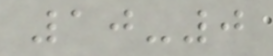10-0
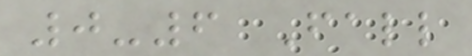0-6 Fall
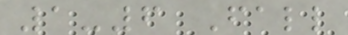1-6 Fall
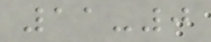11-0
